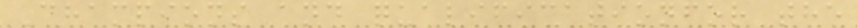Champions and qualificationfor the
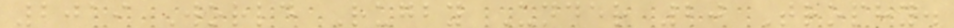2019 World Rugby Under 20 Trophy.
